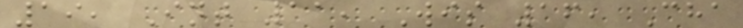19, Int 11, Wis 16, Cha
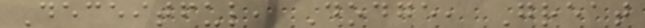Deceitful, Dodge, Great
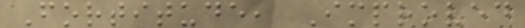Fortitude, Improved
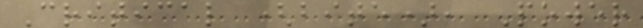Critical (bite), Power
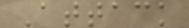Attack
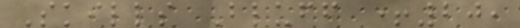Skills Bluff +20,
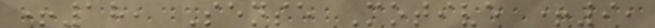+18, Sense Motive +9,
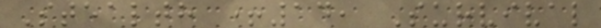Stealth +14, Survival
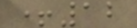+12
